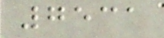7531
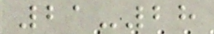21-28
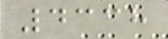4338
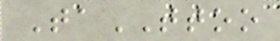TaTTOO
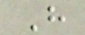H
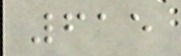615
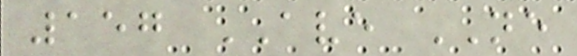157 AVE NE
